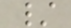/
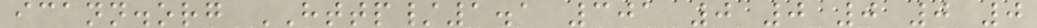icann.org HTTP/1.1 301 0 0 0 0 0
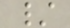/
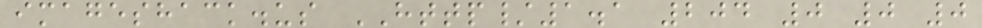imageshack.us HTTP/1.1 204 0 0 0
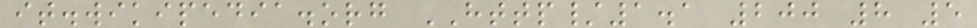it.wikipedia.org HTTP/1.1 200 8 5
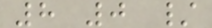8 0 /
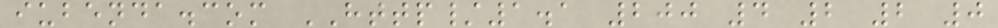iubenda.com HTTP/1.1 200 4 2 2 0
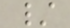/
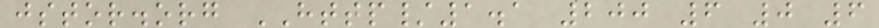jstor.org HTTP/1.1 200 6 0 6
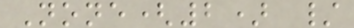None(2) /
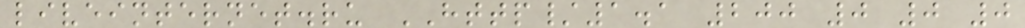liveinternet.ru HTTP/1.1 200 0 0 0
